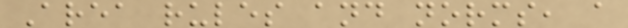Area rules and norms, a
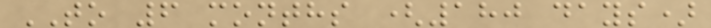TO 6 months (180 days)
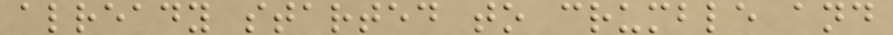already started to crumble and
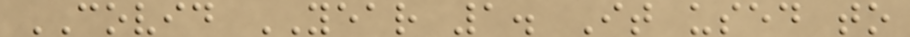COVID YEAR 1. It used to
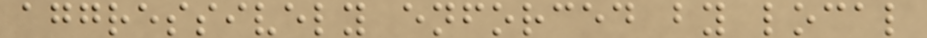aggressively enforced by local
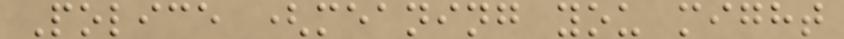Police (meaning you might
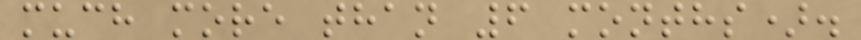much more than 6 months).
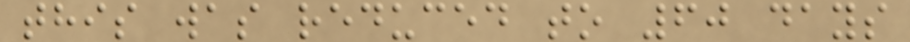this was reduced to 60 days
